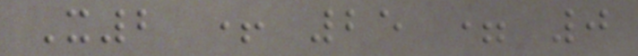X2 + 25 = 0
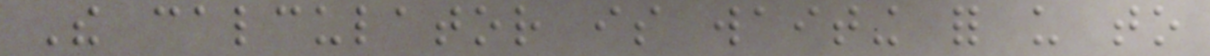The calculator is waiting for us to
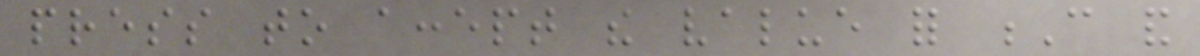press to accept the value for C and
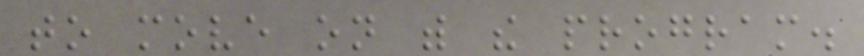to move on with the program.
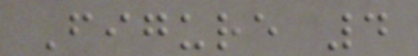Figure 4
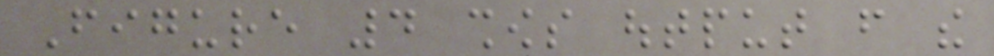Figure 4 shows output from the
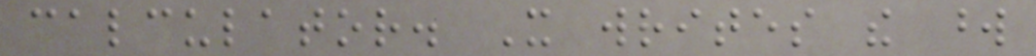calculator. It writes the word
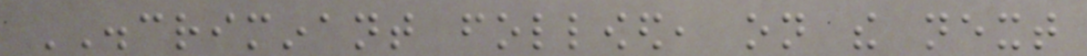DISCRIMINANT followed, on the next
